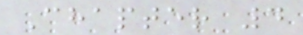Chapter 4
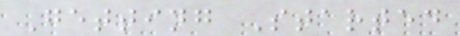Getting Started
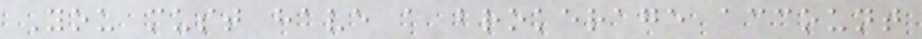You must have a brokerage account
